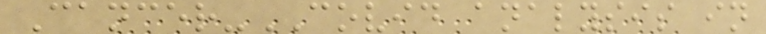Cancer-COVID analysis in
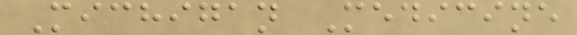Michigan Medicine
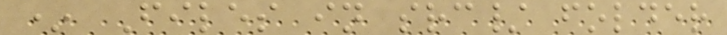* Files in src/ folder
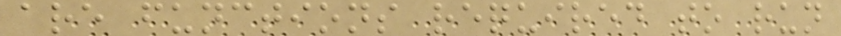are functions required to run
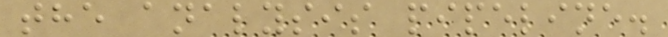the analysis pipeline.
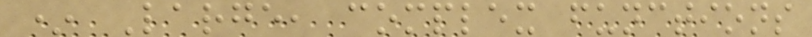* Large, complex functions
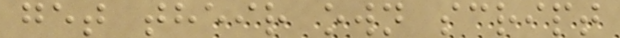get their own script
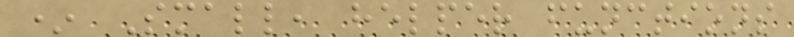* Small, helper functions
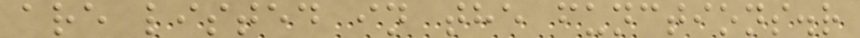are listed in the functions.r
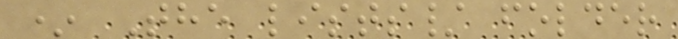* The lists/ folder
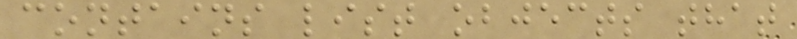contains list objects that
